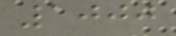1000
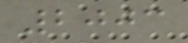2003
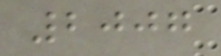2007
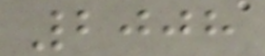2008
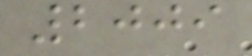2009
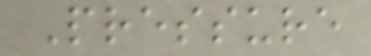Pressure
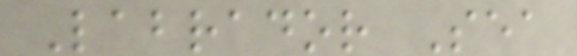Labrador Sea
